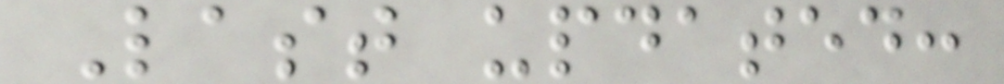Last updated:
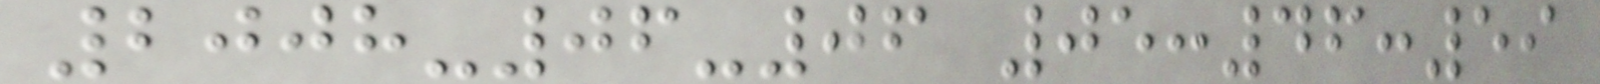2008-06-06 05:46:59
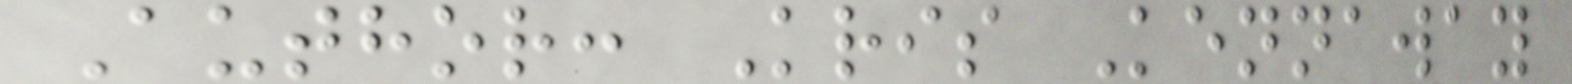Author: Kris Kennaway
